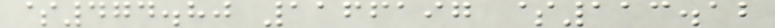$474.80 1166197 $113.12
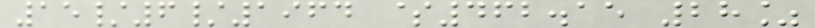15/6/1964 $462.15 28%
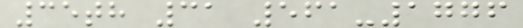35th 31 561-1776
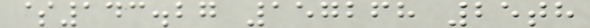$143.27 157268 25th
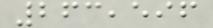263,596
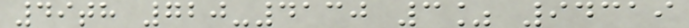49th 720-4130 3% 94319
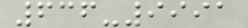636-9991
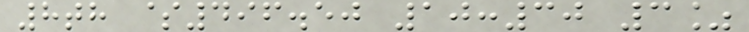8th $496.50 10:30 3%
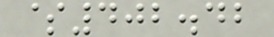$402.42
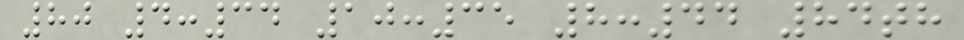80 4:34 10:35 8:44 84th
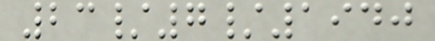23/7/1940
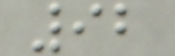92
